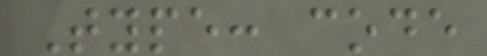Type: code
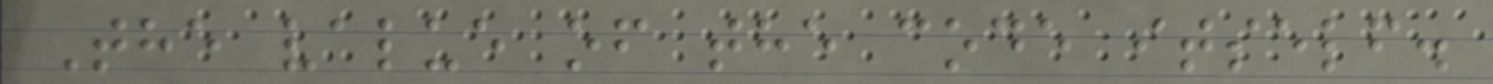The value of the code itself.
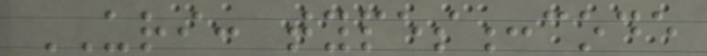URI: types:code
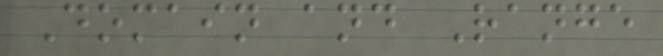Domain and Range
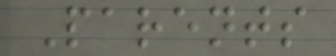Parents
